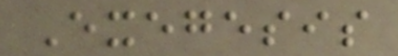Exegesis
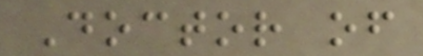Doctor of
